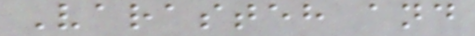Varasteh and
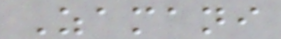Zamani
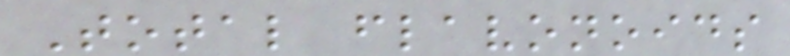Total flavonoids
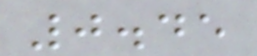0.45
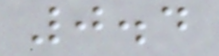0.4
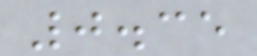0.35
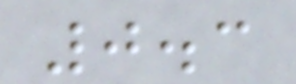0.3
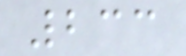233
